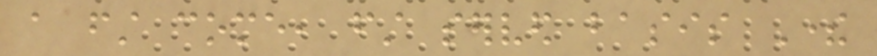a first come, first served basis There
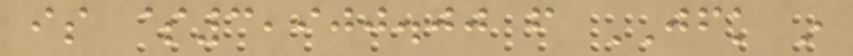is $3,900.00 from JFK in
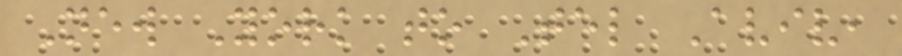New York to Tel Aviv,
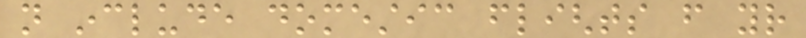not include domestic flights from your
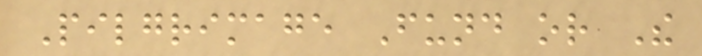Pilgrimage Fund or The
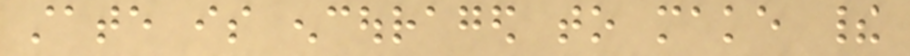state is encouraged to make their
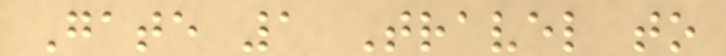Gate 1 Travel to
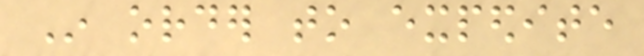In order to expedite
